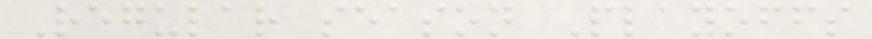Regular season Playoffs
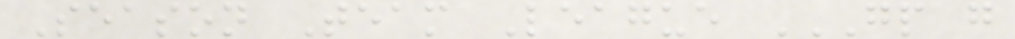Season Team League GP G
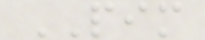PIM
